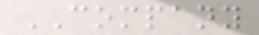COMPANY
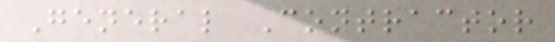General Contractor
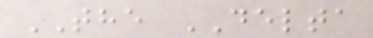THE DELTA
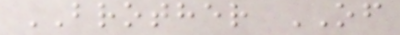BROTHER OF
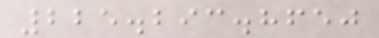225.293.8650
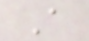A
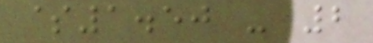$1.50 - 2
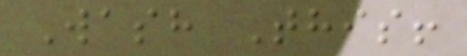Wash This!
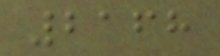2168
